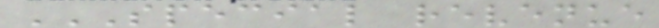SPECIAL REVENUE
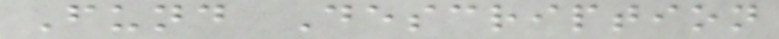Fund Description
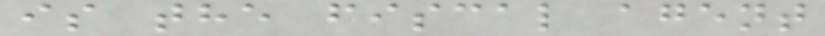is the fiscal agent
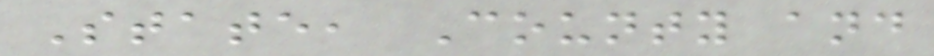State, County and
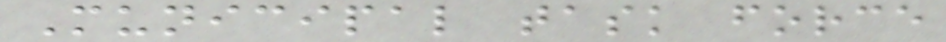Municipal task force
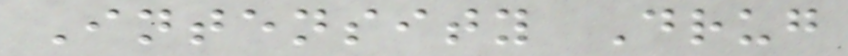Intensity Drug
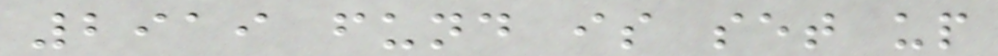2919 fund is set up
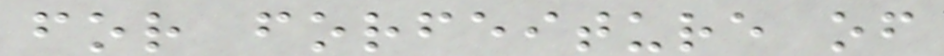for forfeiture of
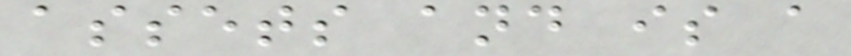assets and is a
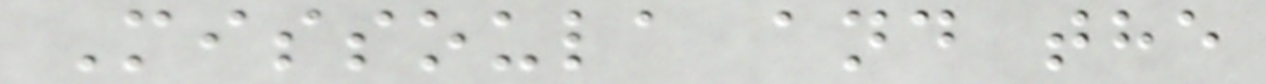Missoula and the
